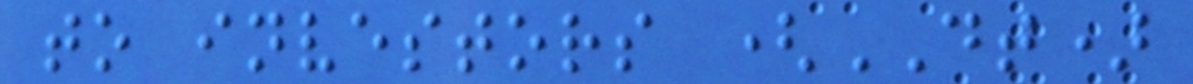to investors (DT)
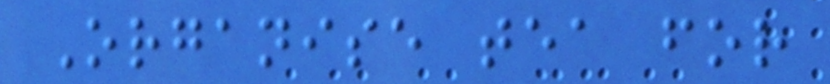Organise tea for
